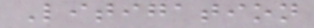Litigation
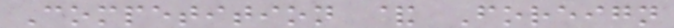Competition & Foreign
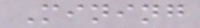Mining
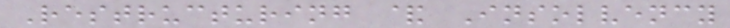Restructuring & Insolvency
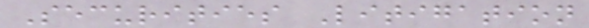Securities Litigation
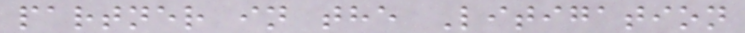partner in the Litigation
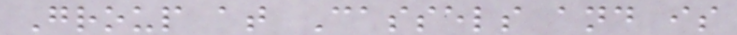Group at Cassels and is
